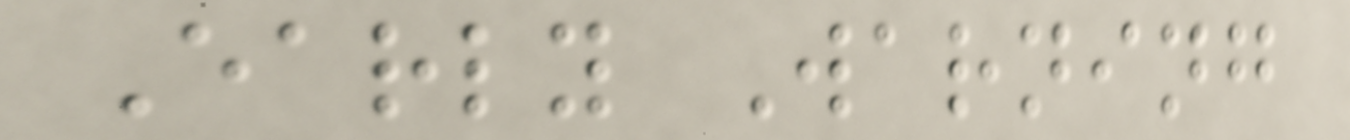Early Warning
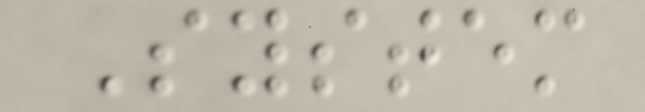System
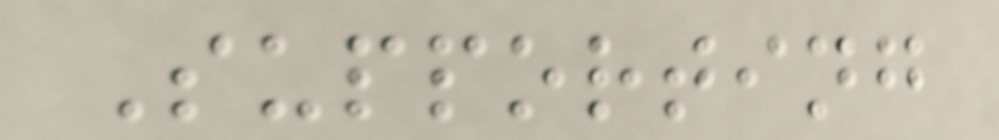Supporting
